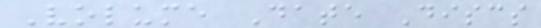Volume Date Discs
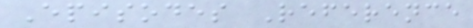Episodes Reference
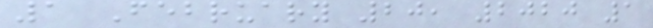1 February 20, 2020 1
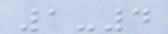1-4
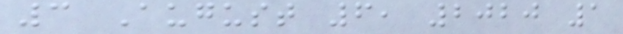3 August 6, 2020 1
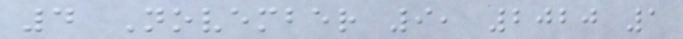4 November 9, 2020 1
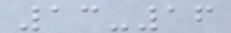13-16
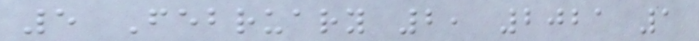5 February 2, 2021 1
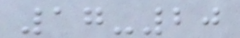17-20
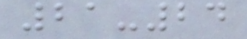21-24
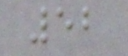52
